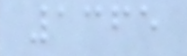1365
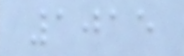1015
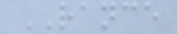RANCE
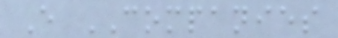E COMPANIES
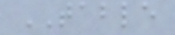TABLE
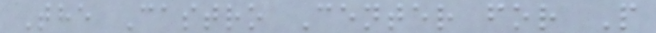The Castro Center for P
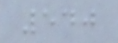540
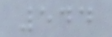544
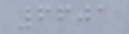6601
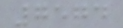7574
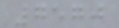7570
